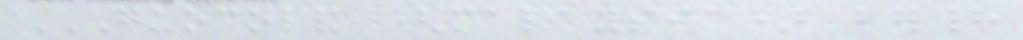GUOCOLAND (MALAYSIA) BERHAD
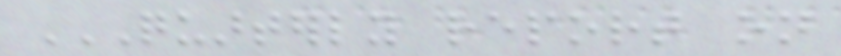QUARTERLY REPORT ON
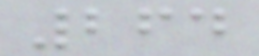264
